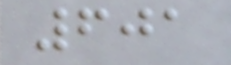601
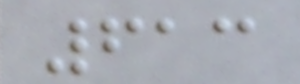613
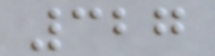327
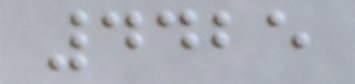4425
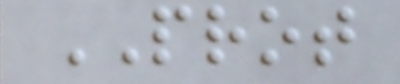PROT
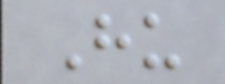Hu
